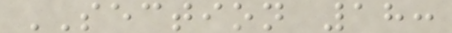SECTION 18:
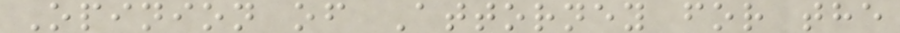Opinion of Attorney for the
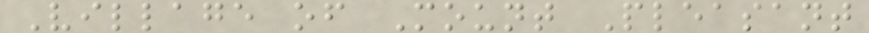Village of Mount Pleasant
